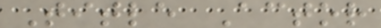Title Actor
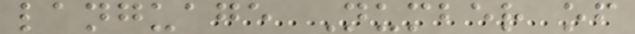language Number of
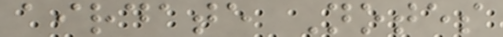airdate Notes
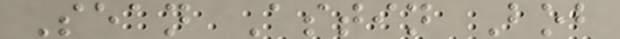Sean Astin Bob
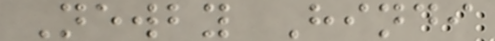Newby Hindi
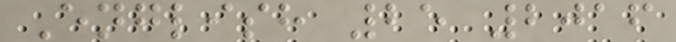English 25 2016
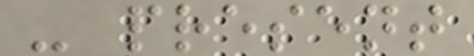- present
